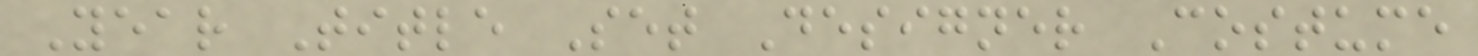Year Title Set Designer Costume
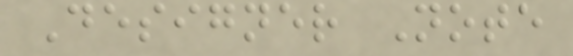Designer Note
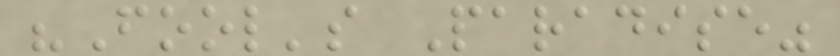"Fool's Paradise"
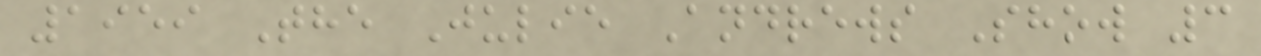1959 The Julie Andrews Show 3
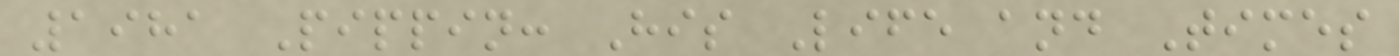1981 Pippin: His Life and Times
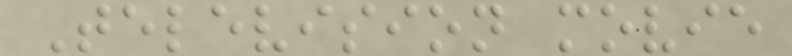Television movie
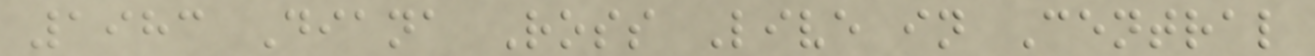1983 Diana Ross Live in Central
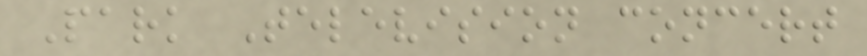Park Television concert
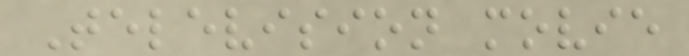Television movie
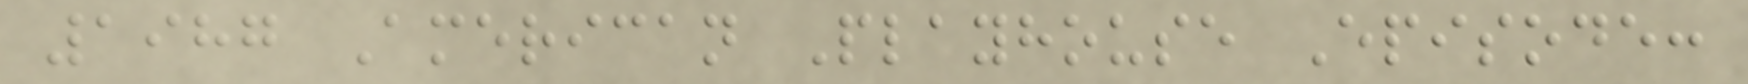1987 American Playhouse Episode:
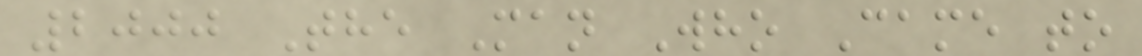2000 The Man Who Came to
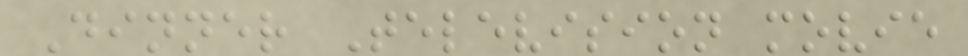Dinner Television movie
